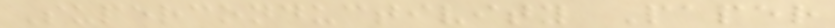Superconductivity Paper
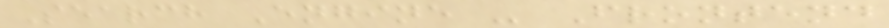Search Engine - Frontend
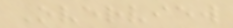Overview
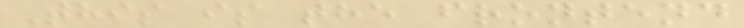This is the frontend
